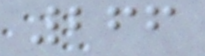266
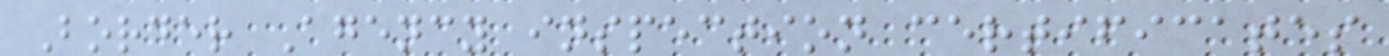Border Agency inspection certificates
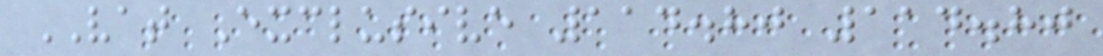VAT Exclusive 114.80 114.80
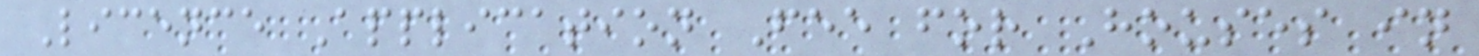Licence Application Fee for Houses in
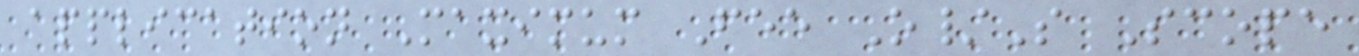application Maximum Fee O/S Scope
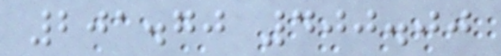201.70 400.00
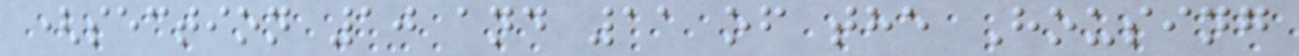(section 10 and 11 of the Housing
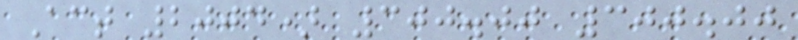Act 2004) 300.00 300.00
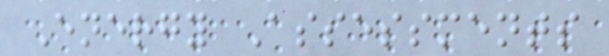Energy Assessments
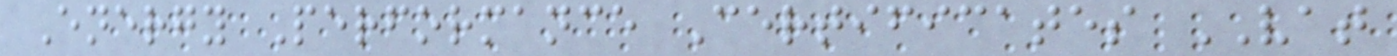Energy Performance Certificates VAT
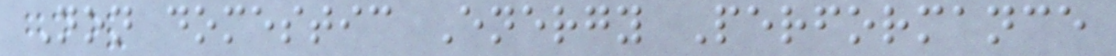Non domestic Energy Performance
